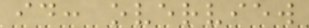id: overview
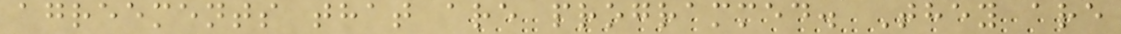agreements that are programmed. They are
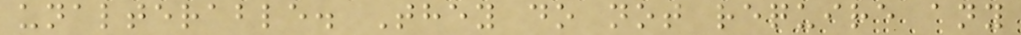unalterable. They do not require any
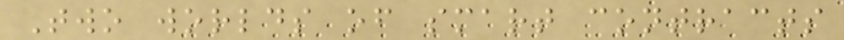Two worlds of smart contracts
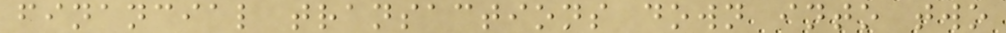financial transactions down into two
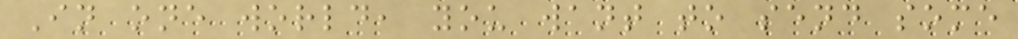In one world, you want to send some
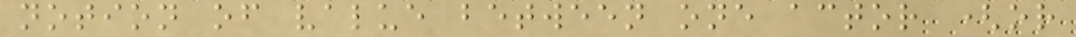notion of value between one actor (or
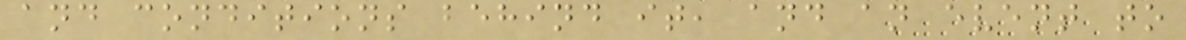and conditions behind it, and an event to
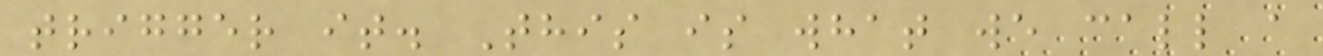trigger it. This is what we call a
